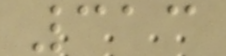313
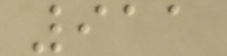911
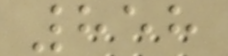858
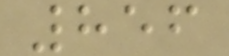856
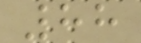88
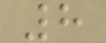8
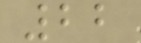22
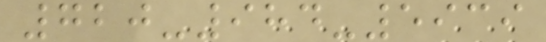720-984-5939
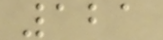121
